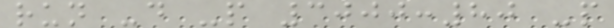run -d -p 3000:80 -p
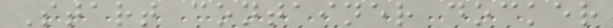Start container docker
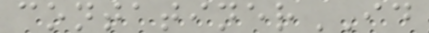contatinerID
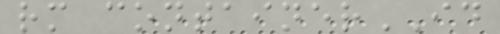rm containerID
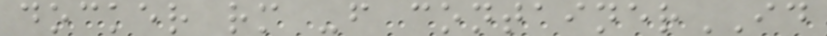docker rm -f containerID
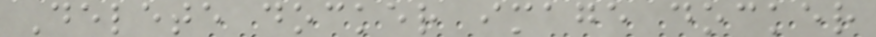Delete docker image docker
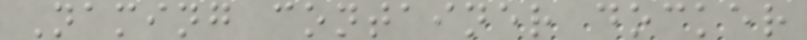Naming container docker
